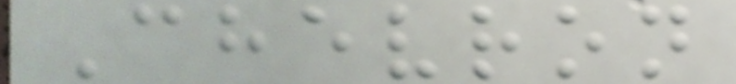Chevron
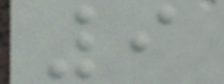9
